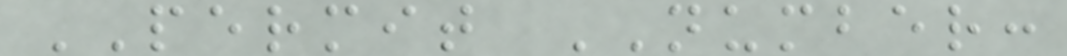PERMIT NUMBER:
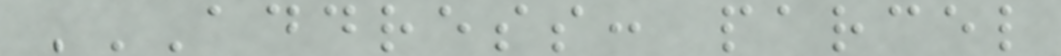ADDRESS: PARCEL
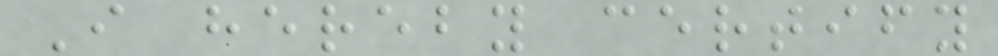I hereby certify
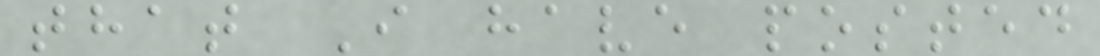that I have posted
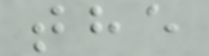the
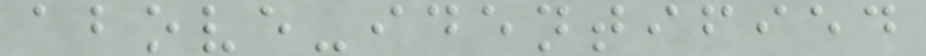above-identified
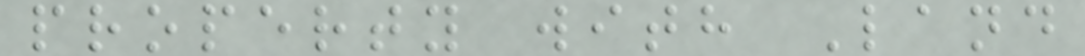property with Land
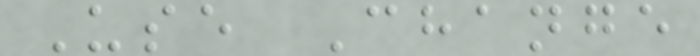Use Change
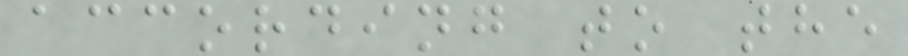according to the
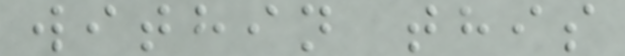within this
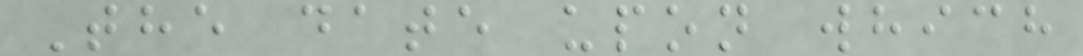The date upon which
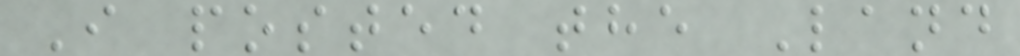I posted the Land
